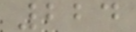224
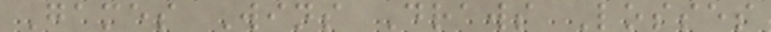Games Wins Draws Losses
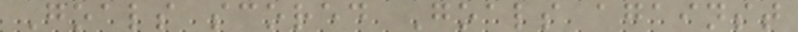Goals scored Goals against
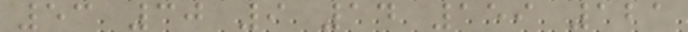53 30 9 14 159 121
